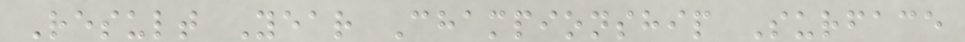Result Year Championship Surface
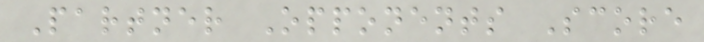Partner Opponents Score
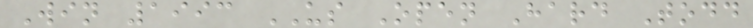Win 1993 US Open Hard Todd
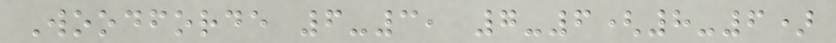Woodforde 6-3, 7-6(8-6)
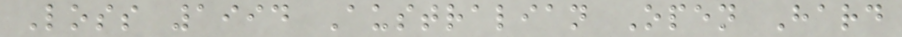Loss 1994 Australian Open Hard
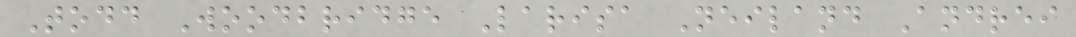Todd Woodbridge Larisa Neiland Andrei
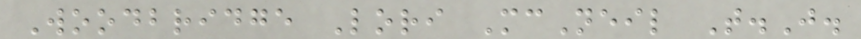Woodbridge Lori McNeil T.J.
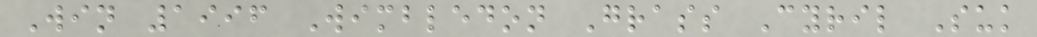Win 1996 Wimbledon Grass Cyril Suk
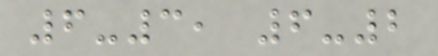6-3, 6-2
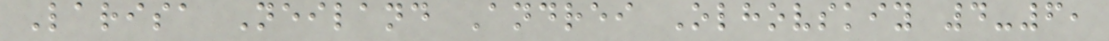Larisa Neiland Andrei Olhovskiy 4-6,
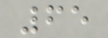65
